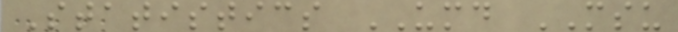Statistics UMD MSU
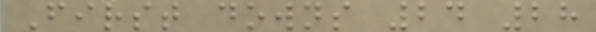First downs 24 28
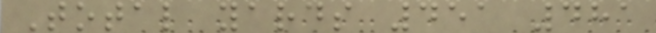Total yards 451 481
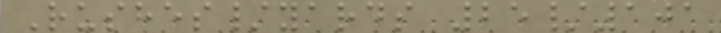Rushes/yards 25/101
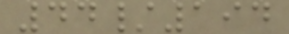44/194
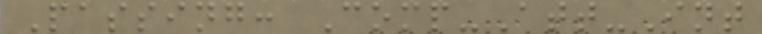Passing: Comp-Att-Int
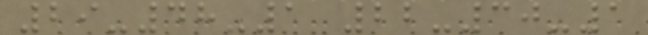29-48-1 22-30-1
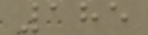185
